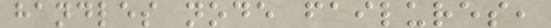handles node failures,
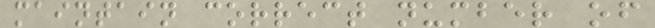maintain correct number of
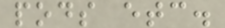pods etc.
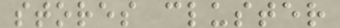stores cluster
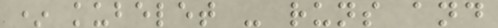* kubelet - runs and
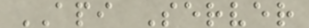API Server
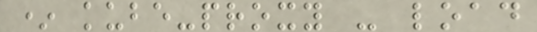* kube-proxy - load
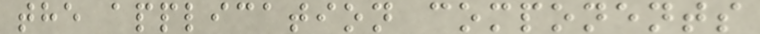the application components
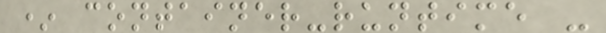* container-runtime -
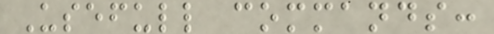Usefull commands:
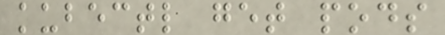kubectl get pods
